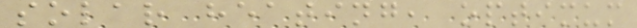solar heating, optimum
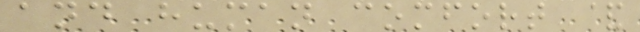and human comfort &
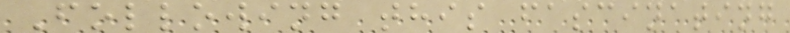Following this fascinating
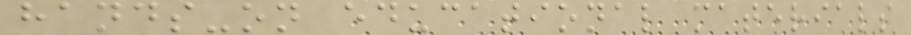hands-on educational materials
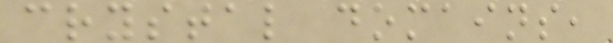crystal domains,
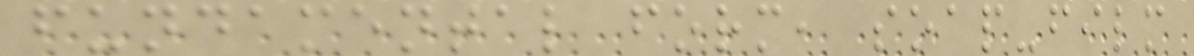fundamental form, soap-film
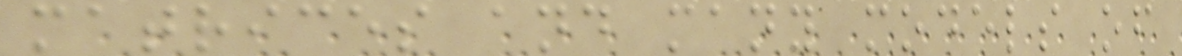matrices and many models of
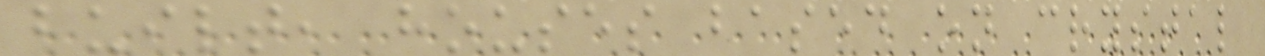built, houses based on crystal
